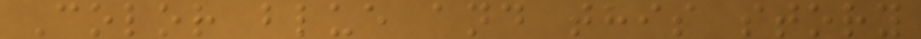Color blue and this story
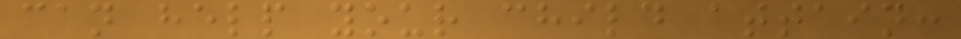can help your child attain:
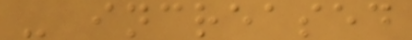- increased
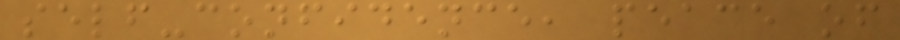self-confidence, peace of
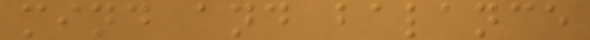mind and balance
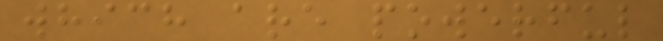which are powerful
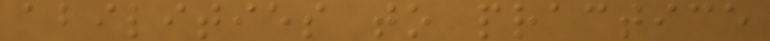abilities to practice
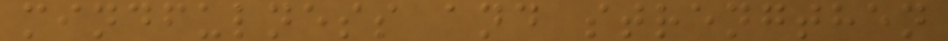mindfulness and strengthen
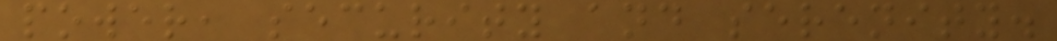power, security and serenity.
